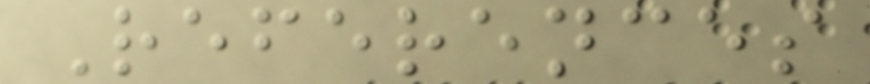References
